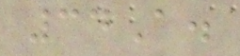34A.
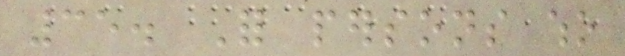35. For persons who
